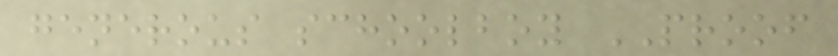generous schoolboy PROOF
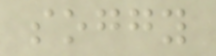soggy
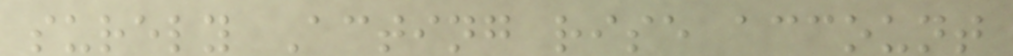surely Acting rise account
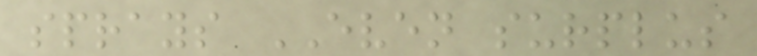sprays EVEN surplus
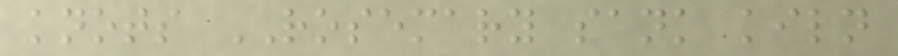knots ROSEMARY sank kiln
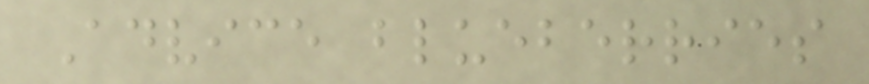Advice blueberries
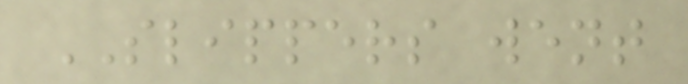SLIPPERS went
